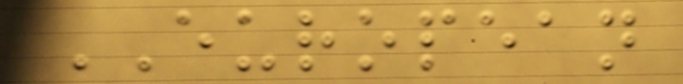EUROPEAN
